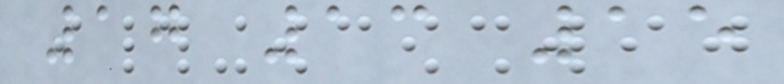17 13 15
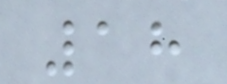18
